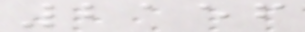2156
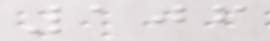106
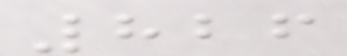826
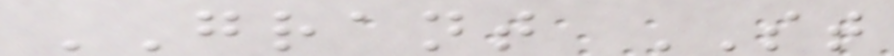GRANT ST
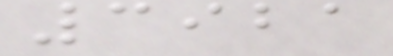3921
